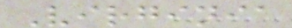Virginia
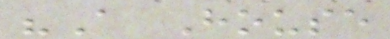"A House
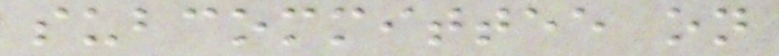subcommittee on
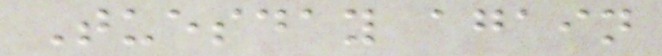Tuesday again
